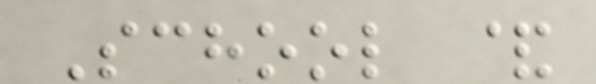School &
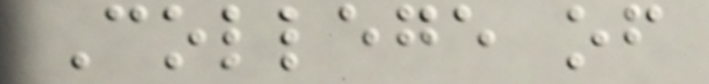College of
